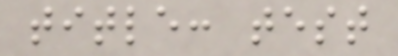title: test
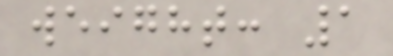weight: 1
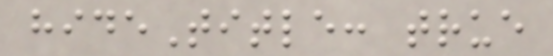hideTitle: true
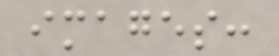images:
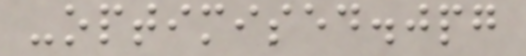-optimised.jpg
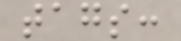tags:
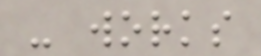- works
